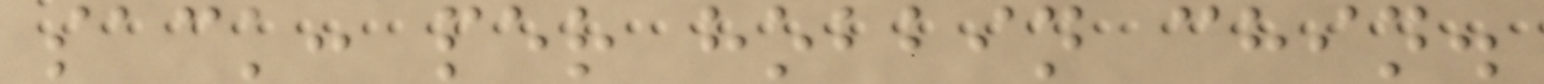sack: per hobbin chin.
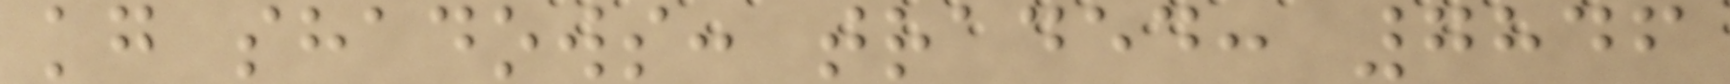kg shadows: traded: 7846
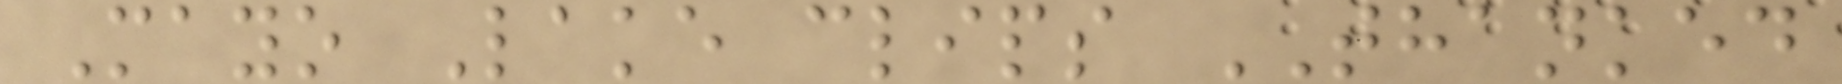Mayo Lake clips THANKED
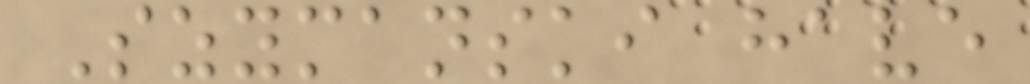Szymanski have
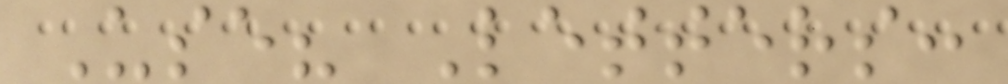Use? Letters:
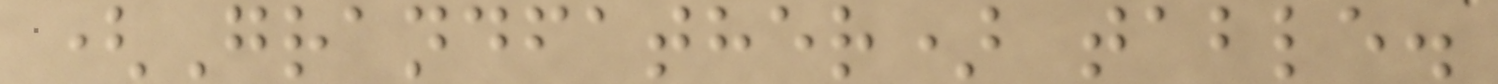(Grandfather) table.
